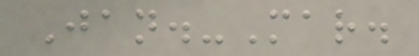Jan.-Mar.
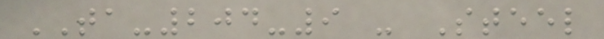TA-204-9 - Steel
